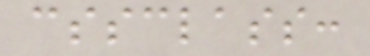cssclass:
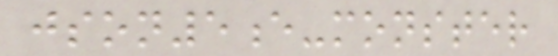json5e-monster
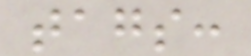tags:
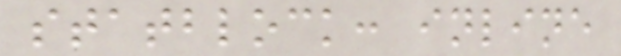statblock: inline
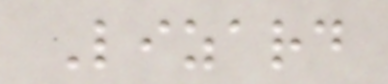Lizard
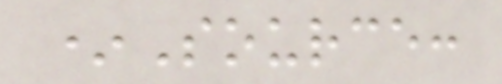*Source:
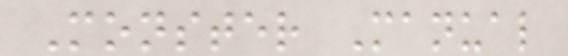Monster Manual
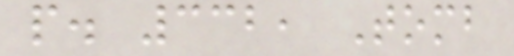p. 332, Tomb
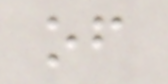of
